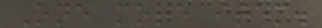One more item.
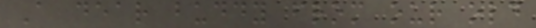A dear buddy from our old
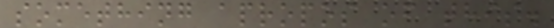something apropos of this.
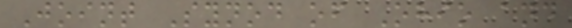Joint Synod of Ohio and
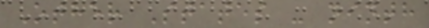Other States - ninth
